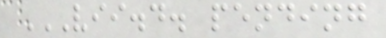VII.D. PENDING
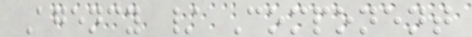Agency / Component
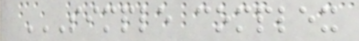SIMPLE COMPLEX
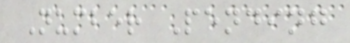Number Pending
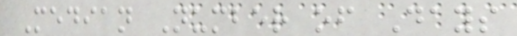Median Number of Days
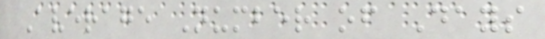Average Number of Days
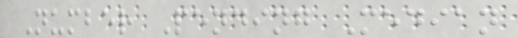Number Pending Median
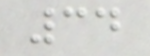34
